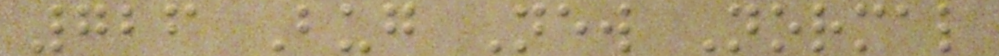726 Bug New Normal
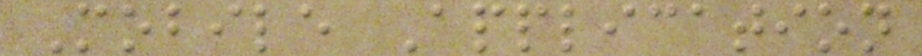Mobile Application
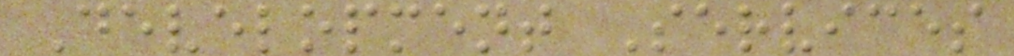Development Services
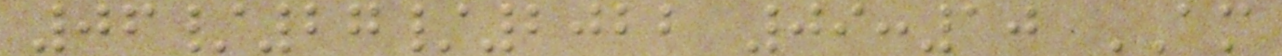06/27/2022 09:10 AM
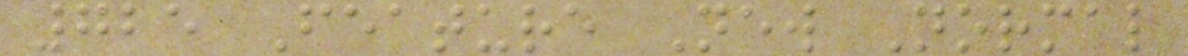725 Feature New Normal
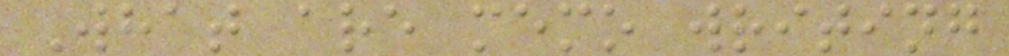What are memo writing
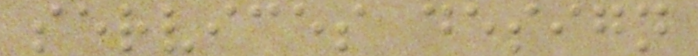services design
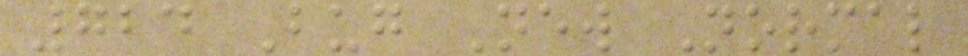724 Bug New Normal
